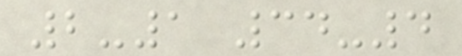2-1 34-4
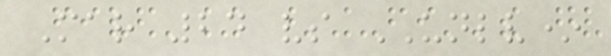Mar 24 vs UNLV*
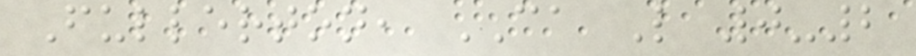Fullerton, CA L 0-2
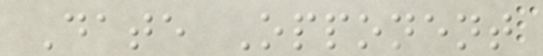Date Opponent
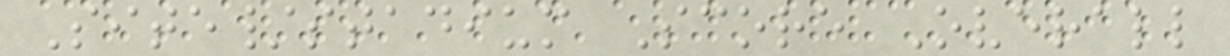Site/stadium Score Overall
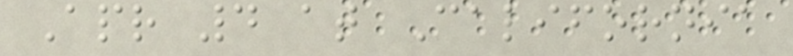Apr 4 at California
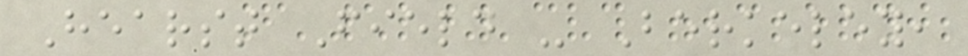Hearst Field - Berkeley,
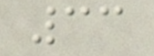33
